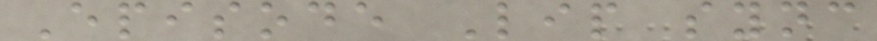Episode Lip sync
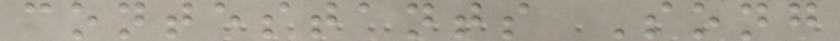contestants Song
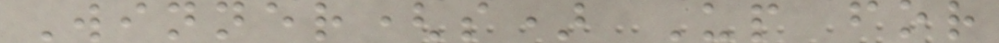Winner(s) Up for
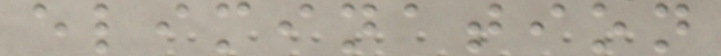elimination
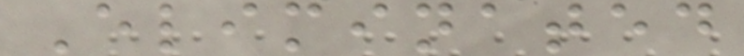Eliminated
